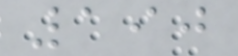190
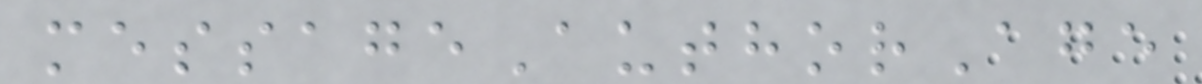messageAuthorAge
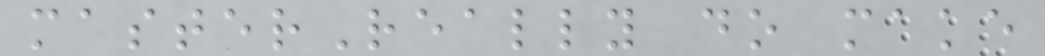masterReally do make
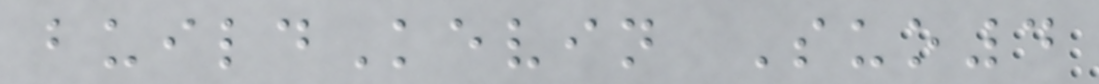buildKevin Suo4
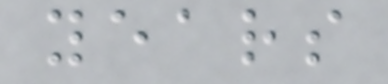years
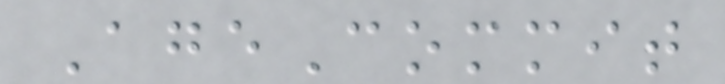AgeCommit
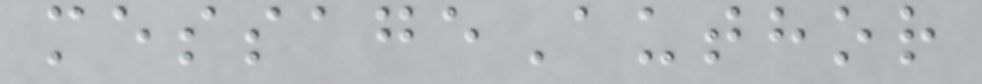messageAuthor
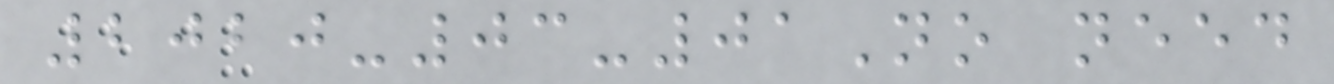2020-03-01No need
